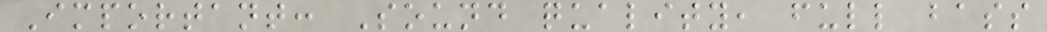Important: Sound quality, full bass
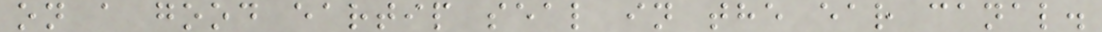on a good eartip seal in the ear canal.
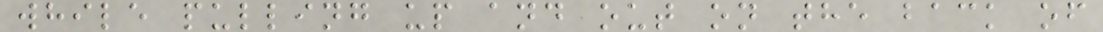while pulling up and out on the back of
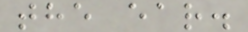the ear.
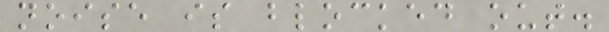noise is blocked out.
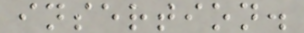insertion.
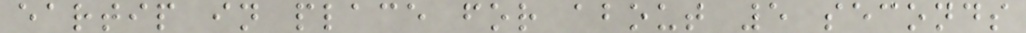eartip in place for about 5 seconds
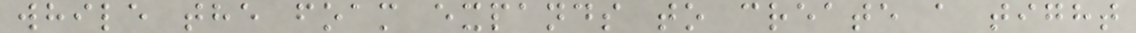while the foam expands to create a tight
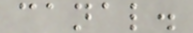canal.
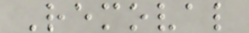Removal
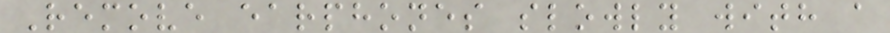Remove earphones slowly with a
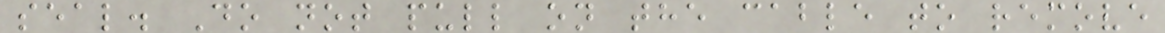seal. Do not pull on the cable to remove
